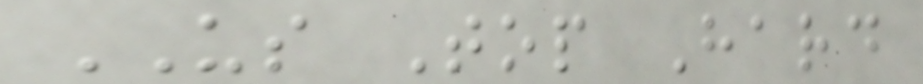US Top Hard
